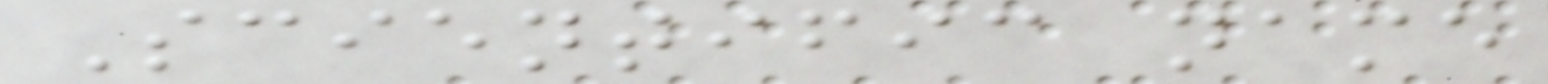Scientific name
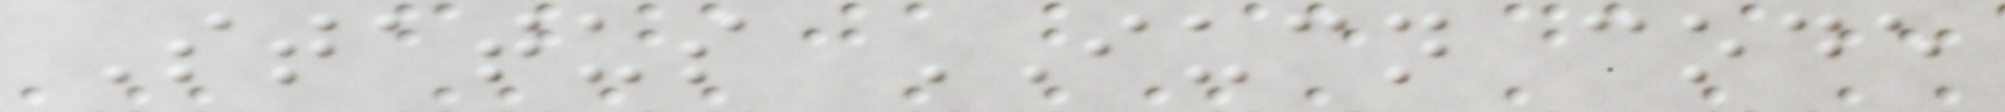Status IUCN code
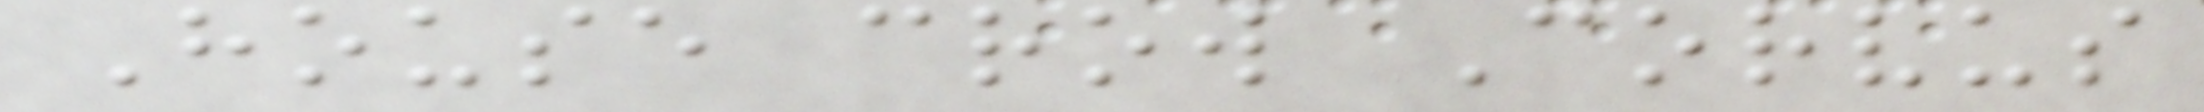House crow Corvus
